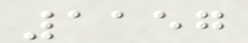1157
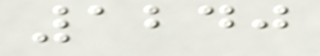1240
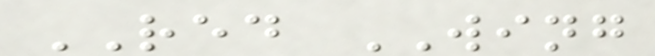RED WING
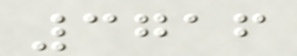3716
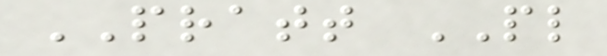PRATT PL
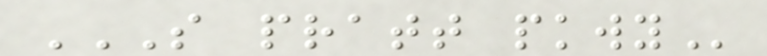S PRATT PKWY
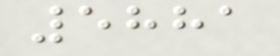5881
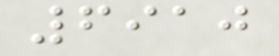6910
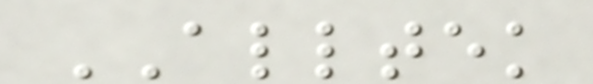ALLTEK
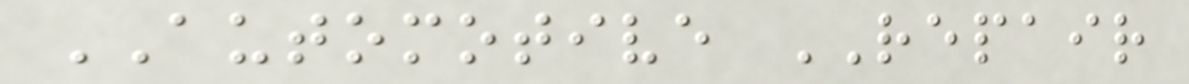AUTOMOTIVE REPAIR
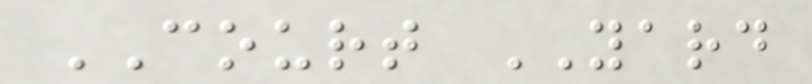COURT YARD
